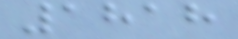1818
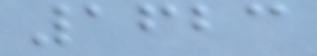1623
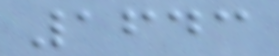1643
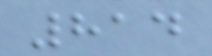814
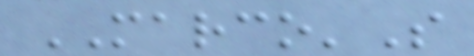MARCO'S
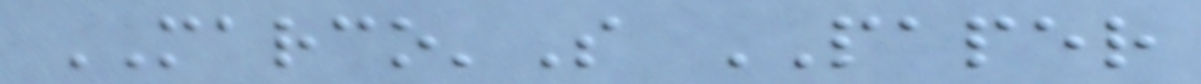MARCO'S PAPER
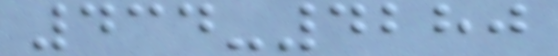434-4280
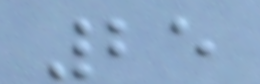25
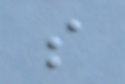s
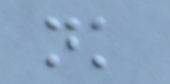nk
